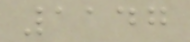1147
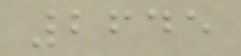2645
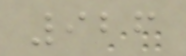926
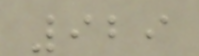929
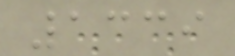1339
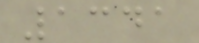1341
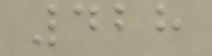428
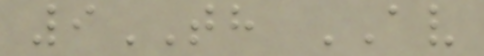9TH AV
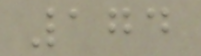174
